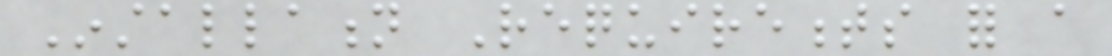Installation Requirements for a
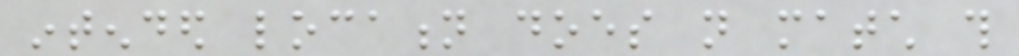intended location does not match this
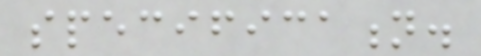specification.
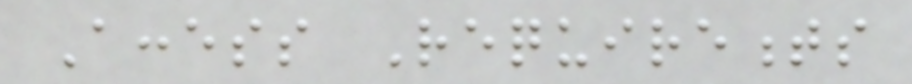Access Requirements
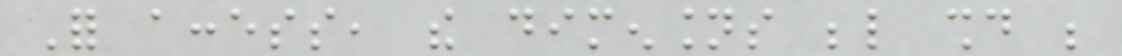For access, the dimensions below should be
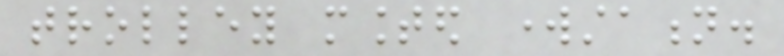trolley mounted workstation.
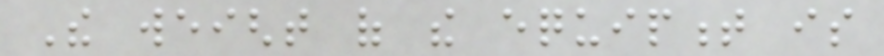The weight of the equipment is
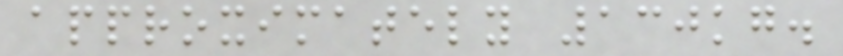approximately 130kg.
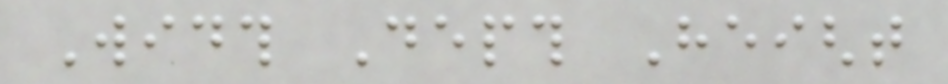Width Depth Height
